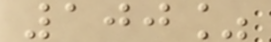100%
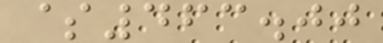$463.00
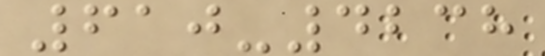610-4238
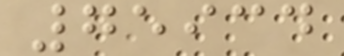75934
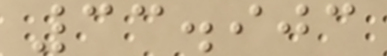33.903
